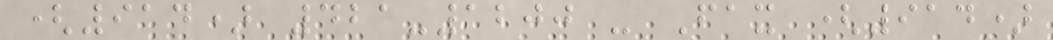(914) 421-1200 - Fax (914)
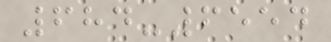684-6554
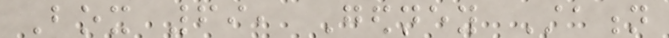Box 69, Gedney Station
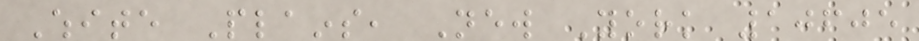White Plains, New York 10605
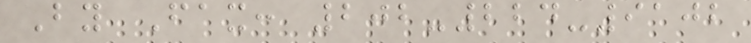By Fax: 202-224-9102
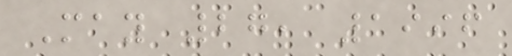May 27, 1996
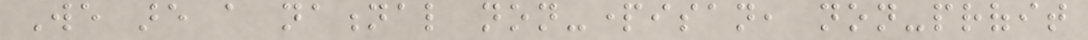We are a national non-partisan, non-profit
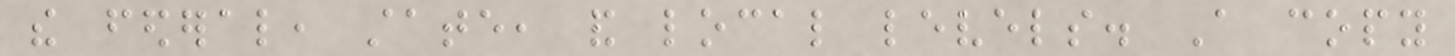the federal, state, and local levels. A copy
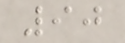90
